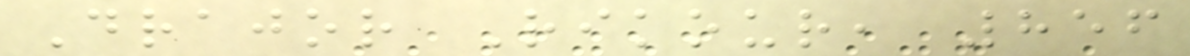Drajor Rikour, 856
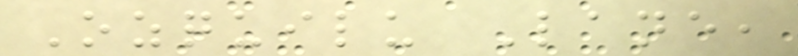Ozquilu Lane,
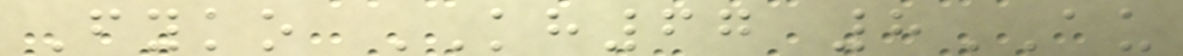Fyko KH67 8AU
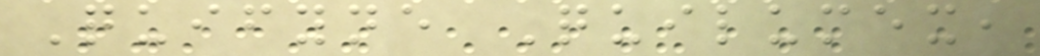Quifyne Quilumex,
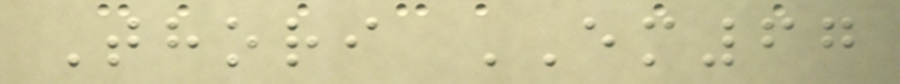Thori EM67
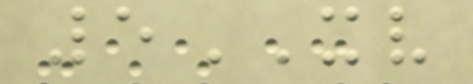5XV
